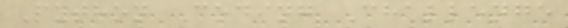Python Coding Challenge
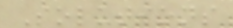Solutions
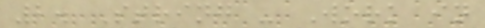2. String - Work in
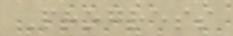Progress
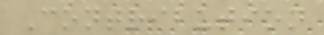Contribution
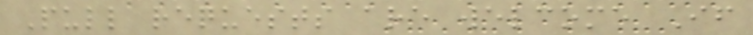Pull requests are welcome If
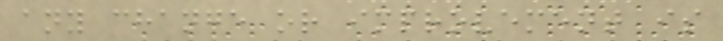any change or improvement is
